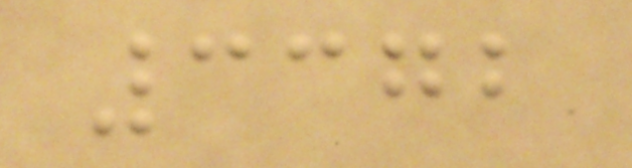3372
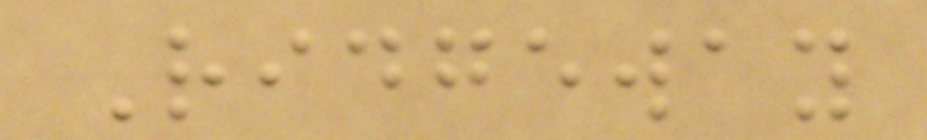Ridgeway
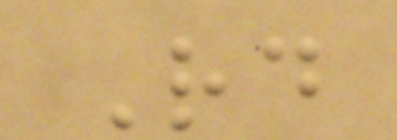Rd
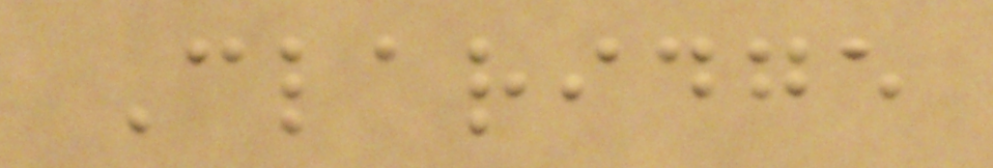Claridge
